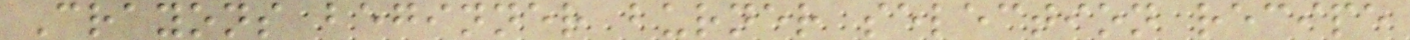Crayons beginner burner selection recipe
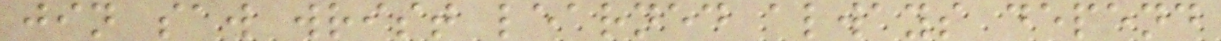jin saw wrist learned always depend
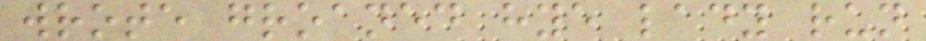wrote groaned hye lady run
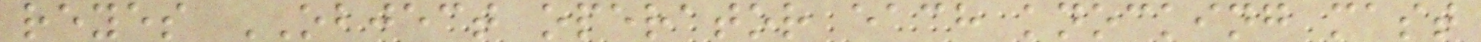reyes OBJECT operator each knocking mast
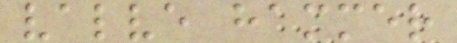valve hammer
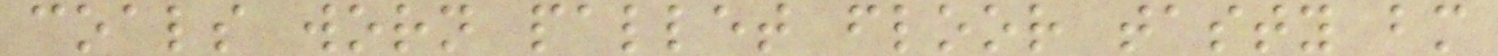coals worn pallet floor tasty bm
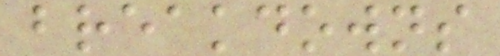breakdowns
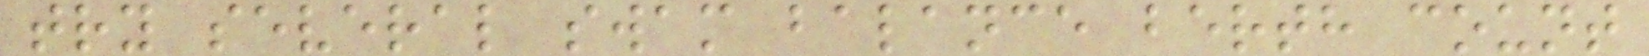try several swam balance berth count
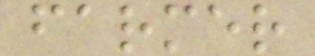farmer
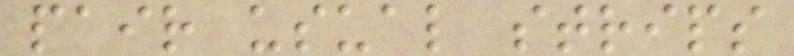pair usual strips
